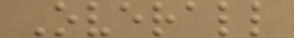Overall
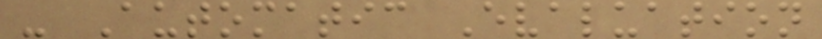- Automatic Evaluation
